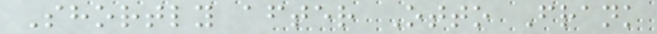Shortly after Otto Frank
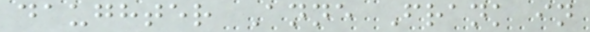daughter Anne Frank in
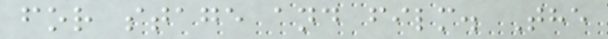for stage and film. The
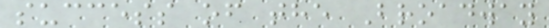success of the Broadway
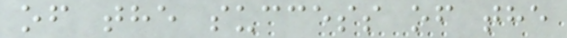of the success of the
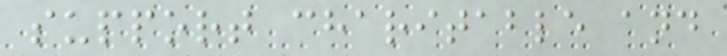support charitable and
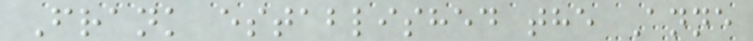Frank established the Anne
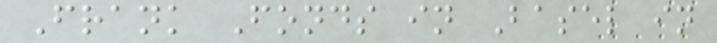Frank Fonds in Basel in
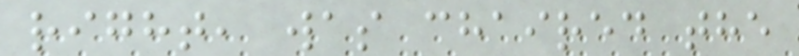right, was chaired the
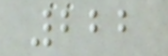222
